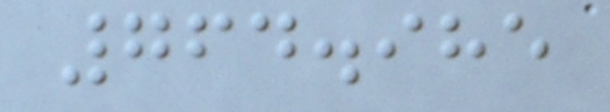764.985
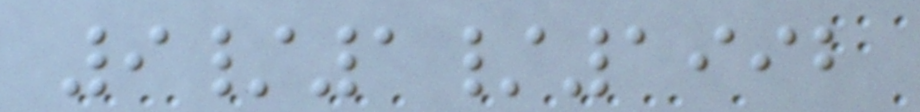9/1/1992
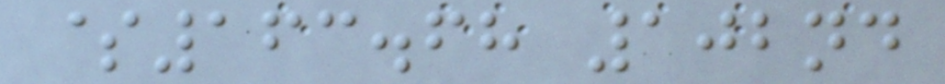$163.68 102nd
